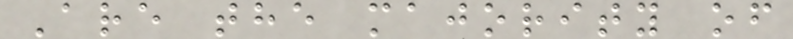Are the majority of
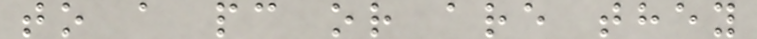to a pc or are they
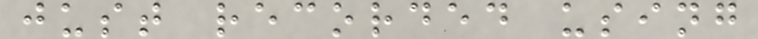just recorded using
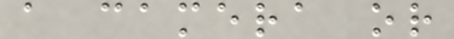a camera or
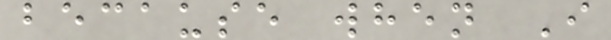because when I
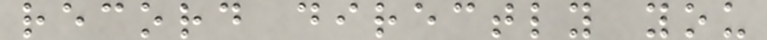record directly you
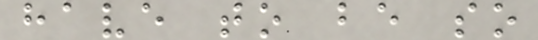have to be so
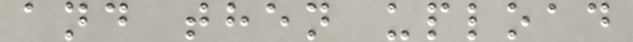and then upload
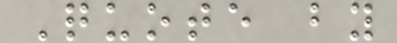Quote by
